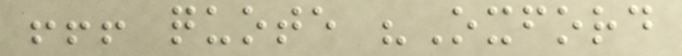!!! quote "Oxford
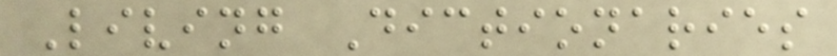Living Dictionaries
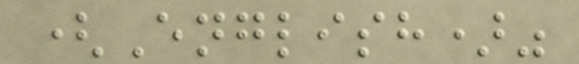(English)"
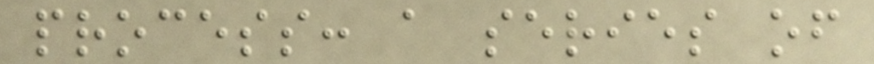process: a series of
